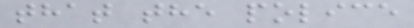that the police
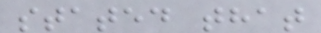stated that
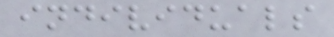individuals
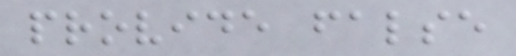provide false
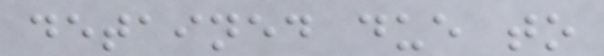detained due to
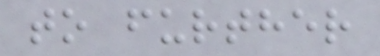to further
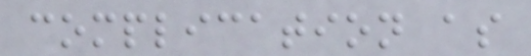complication as
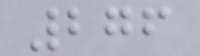276
